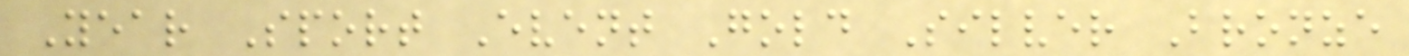Year Sport Event Gold Silver Bronze
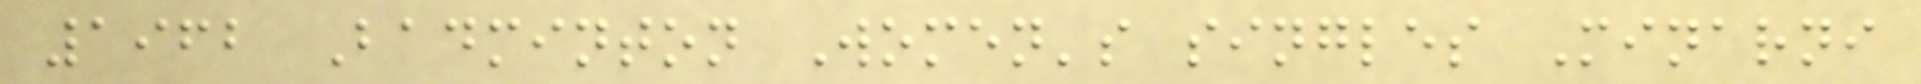1962 Badminton Women's singles Minarni
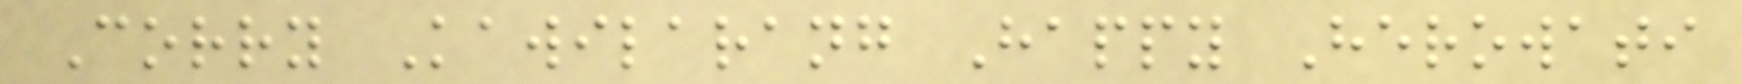Corry Kawilarang Happy Herowati
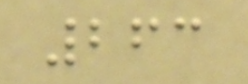263
